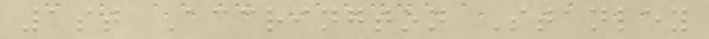1st Accrington Stanley
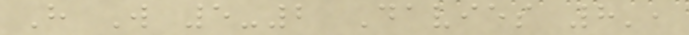H W 5-2 Davies 8',
